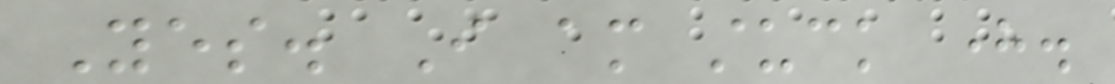Yes. I am stuck here.
